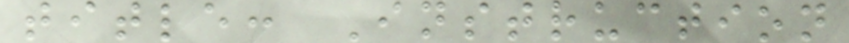title: Instruction
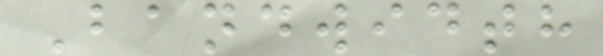Bandwidth
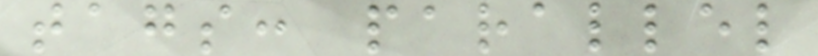tags: parallel
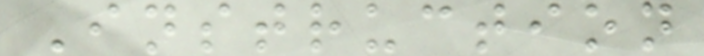Instruction
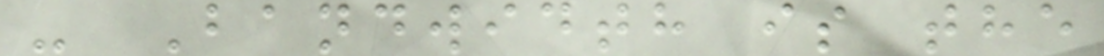- Bandwidth is the
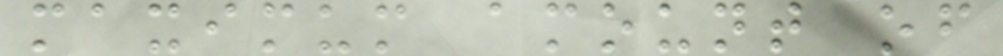maximum amount of
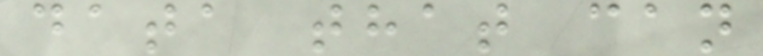data that can
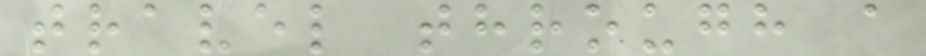travel through a
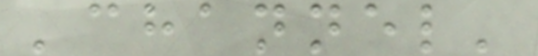'channel'
